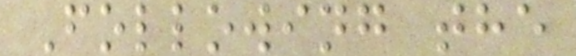Following the
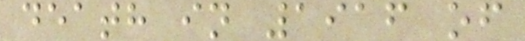death in 1916 of
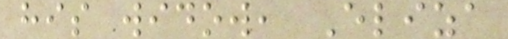his widow, Eliza
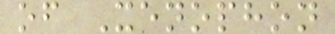of Xenophon
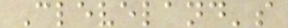Cleveland's
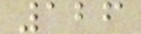126
